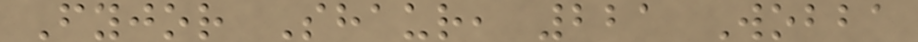Fyjor Shaur, 221 Wobba
